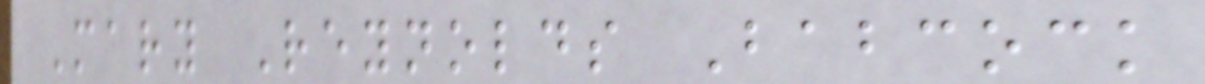Mary Reynolds Babcock
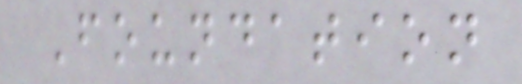Foundation
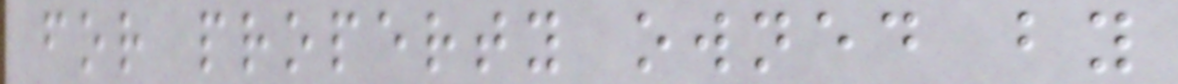for property owned by
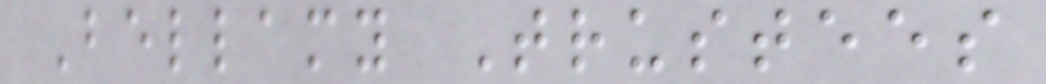Bellamy Trustees
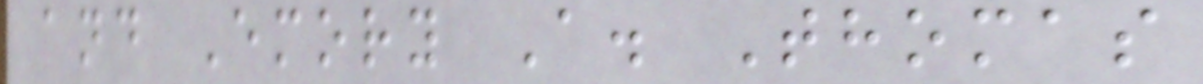and Emory A. Thomas
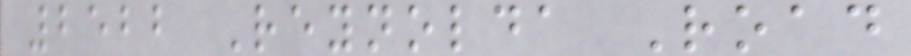2522 Reynolda Road
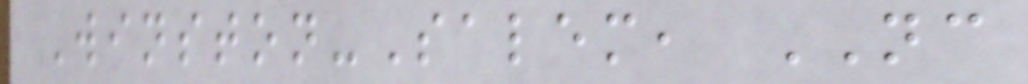Winston-Salem, NC
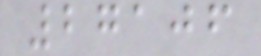27106
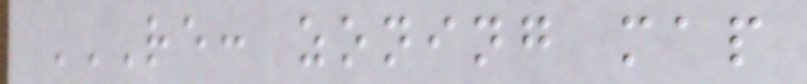RE: ZONING MAP
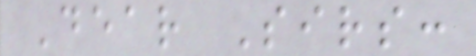Dear Sirs:
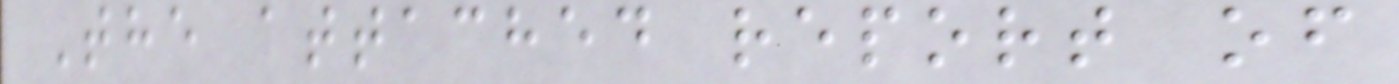The attached report of
